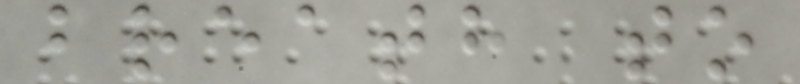breath to
